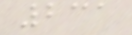231
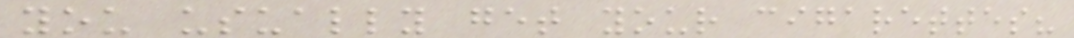you usually get your cigarettes?
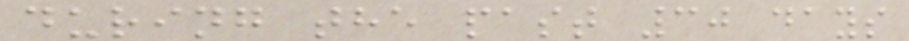during the past 30 days
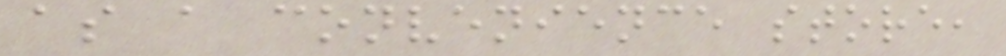as a convenience store,
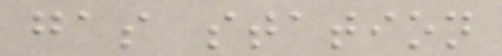gas station
